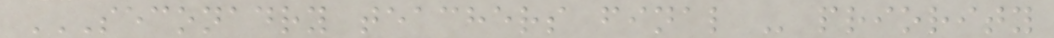SECONADRY TEACHERS FINAL - PRIORITY
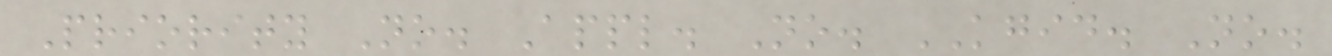Priority No. Appl. No. KGID. No.
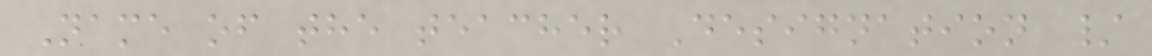Name of the teacher Designation /
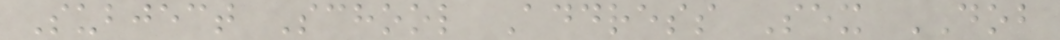Subject School Address Sex DOB
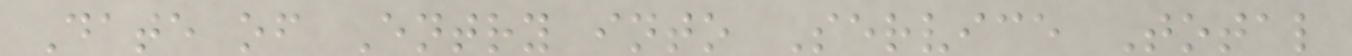Date of Entry into Service Total
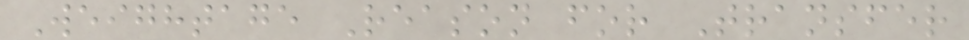Weightage Reason for Transfer
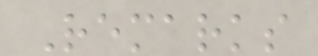Remarks
